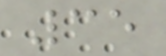35
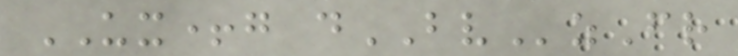UX+g dBVzFr
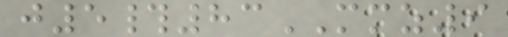j5#83MMZ9
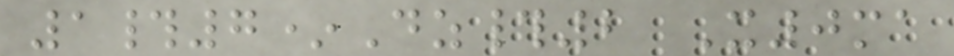1#7*Dz#2 X0ma
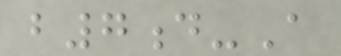b7d-A
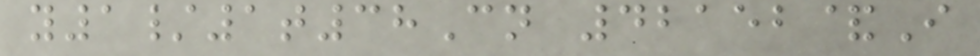y1/1t38Cn 42152&I
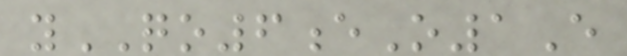yQO6eO1E
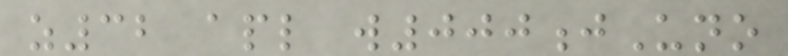z32 apl w000jUno
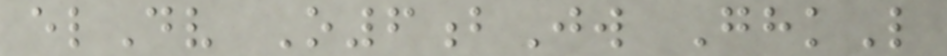elDv O6bJw GhkL
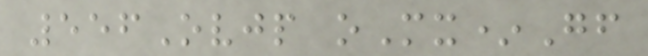556Ovjp oMx*Gf
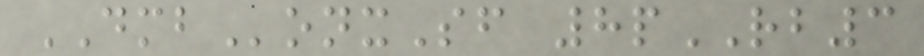DMBonxSf 8pRB3
